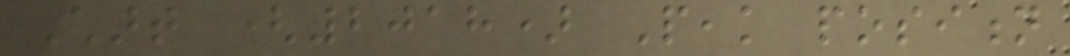Chart (2018) Peak position
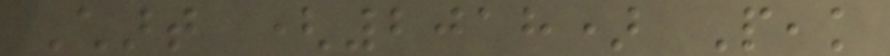Chart (2018) Peak
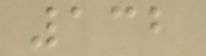132
